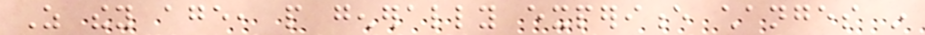As they age, people generally experience changes in
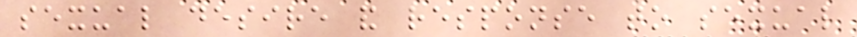sexual desire and response to sexual
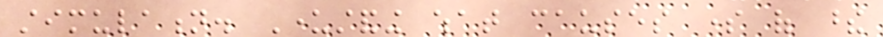stimulation. Understanding what causes some of these
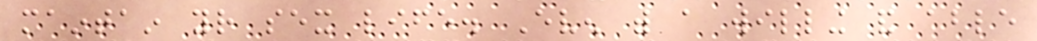maintain your sex life. Even with a willing and able
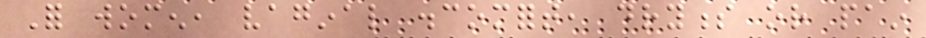For women, vaginal discomfort, dryness or pain
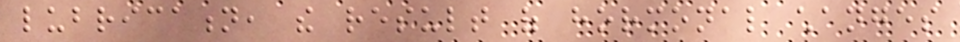lubrication, the result of hormonal changes
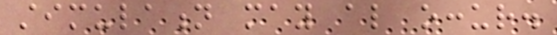stimulation may also occur.
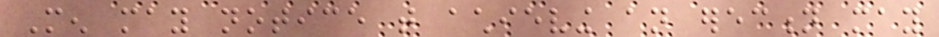Men may notice that achieving an erection may
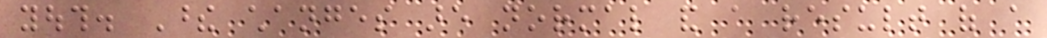youth. These changes are normal and a result of a
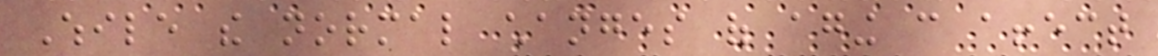While the normal changes of aging can affect
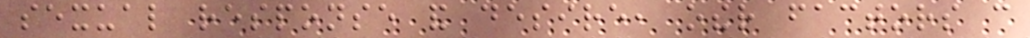sexual response and desire, other factors can
